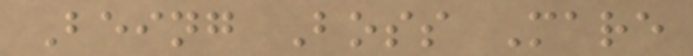Being Boss Mare
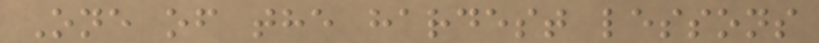One of the hardest lessons
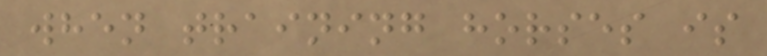when training horses is
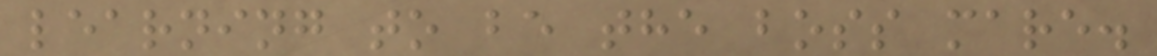learning to be the boss mare.
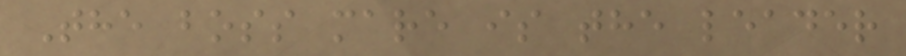The boss mare is the leader
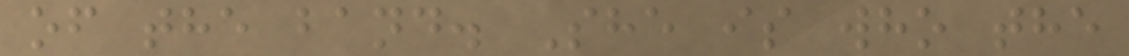of the band. She is who the
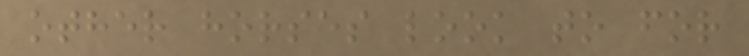other horses look to for
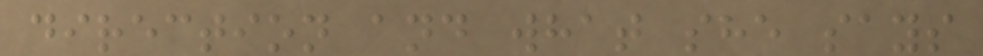direction and what she says
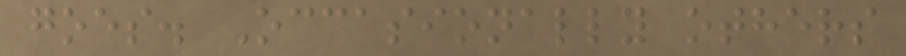goes. Occasionally others
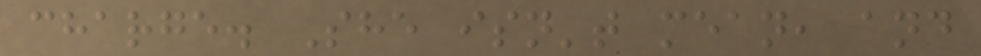charge. She isn't mean, and
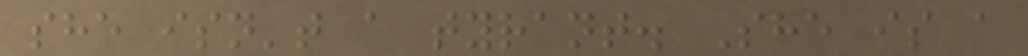she isn't a tyrant. She is a
